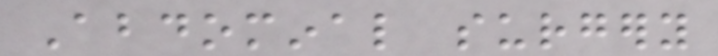Abdominal surgery
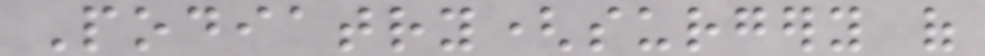Podiatry(surgery of
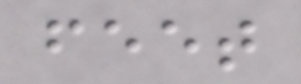feet
